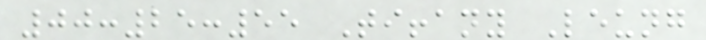00:25:55 Tiffany Leung
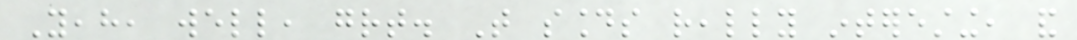Yeah, well, great. That sounds really interesting, and
